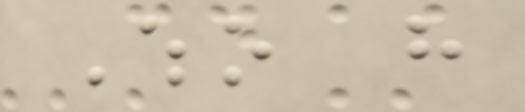Who have
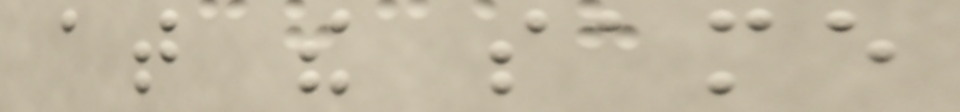at the same
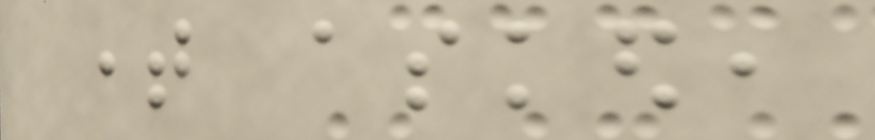time asked,
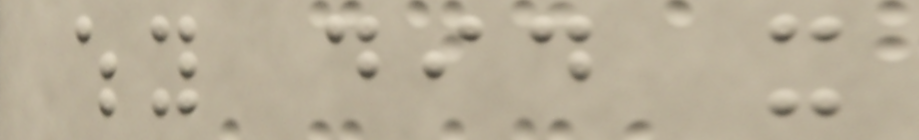why did it
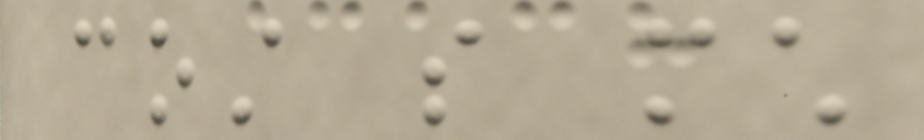cost so much
